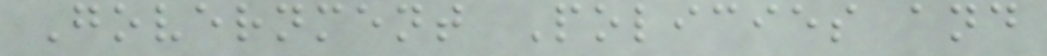Government Policies and
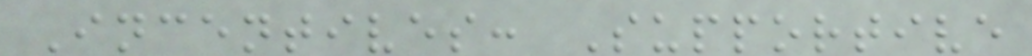Incentives: Supportive
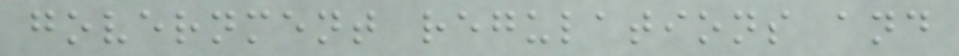government regulations and
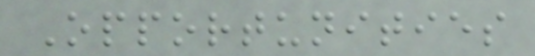Opportunities
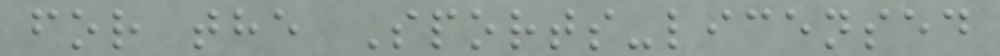for the Sports-licensed
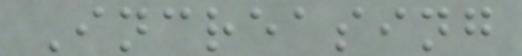Increasing
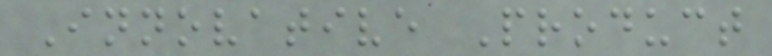Innovative Product
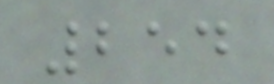254
